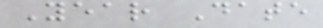Year Date
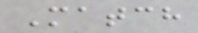Match
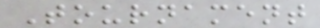Tournament
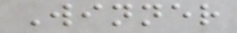Winner
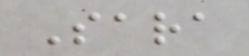Sara
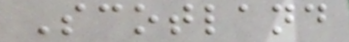Scotland
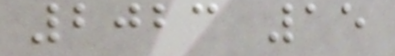2023 15
